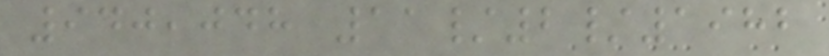940,048 11/2/1982
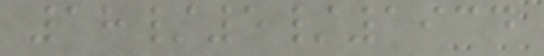18/5/1934
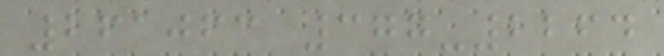261063 377-2264
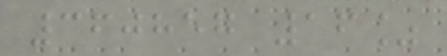360857 16%
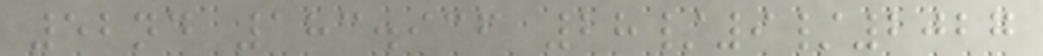52nd 183.936 28/9/2027
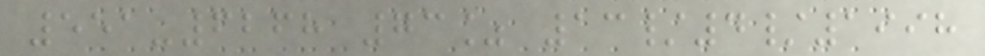551-6268 73% 13/4/1998
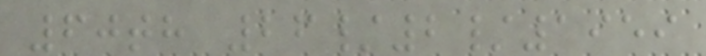60th 26/2/1959
